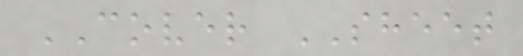COVER SHEET
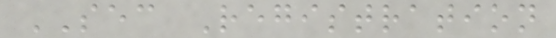SEC Registration
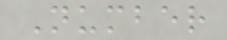Number
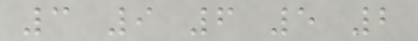3 9 6 5 2
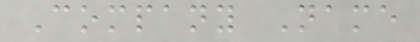Company Name
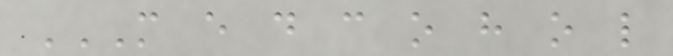M E D C O H O L
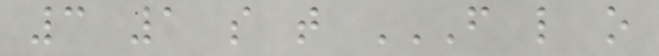3 1 s t F L O
